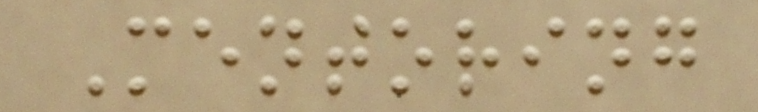Mentoring
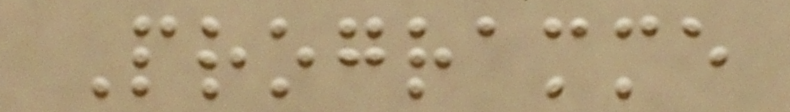Programme
